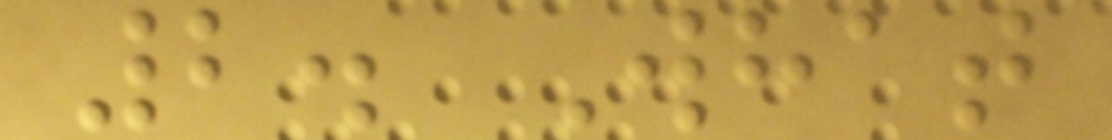2. What
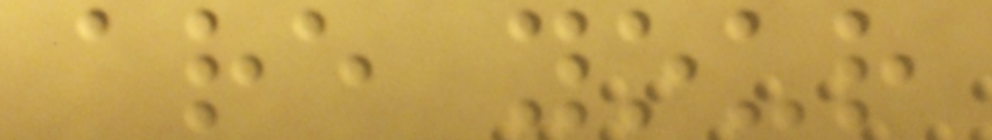are your
